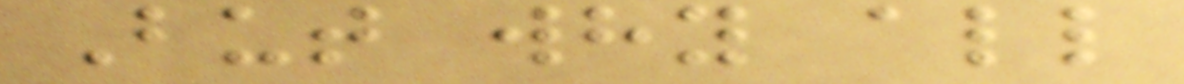But why all
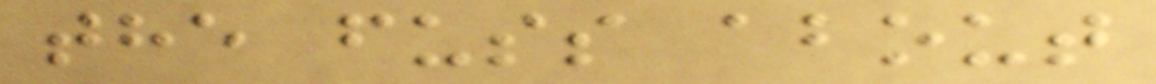the fuss about
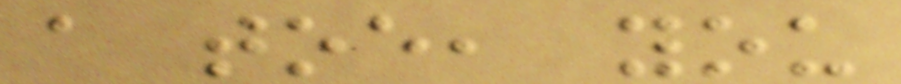a toe, you
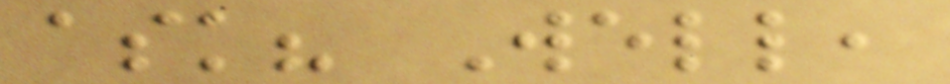ask? Well,
